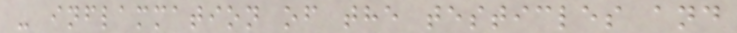- inflammation of the testicles and
